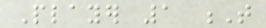Player 1 T
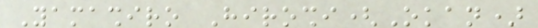Yamashiro Hiroshi(Okan)
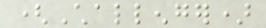(Challenger)
